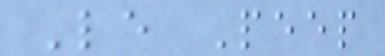Le Peep
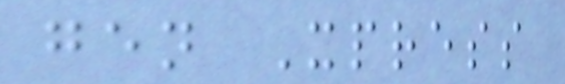gen Xpress
